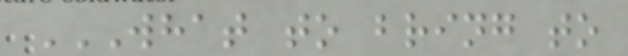WHAT TO BRING TO
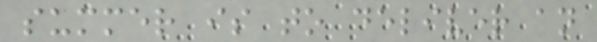summer is to deliver an
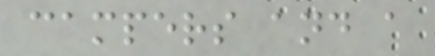campers and a
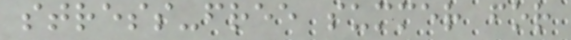stress-free summer for
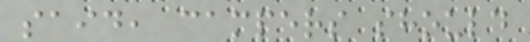said, campers should
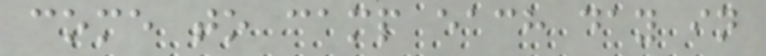come to camp each day in
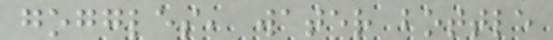goggles, water bottle
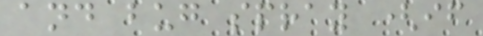and bug spray (if
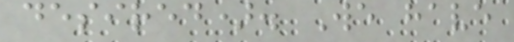desired). We have
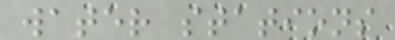water stations
